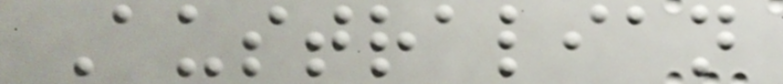Australian
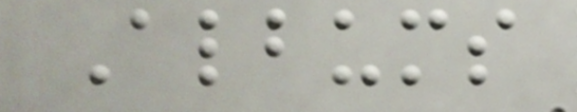Albums
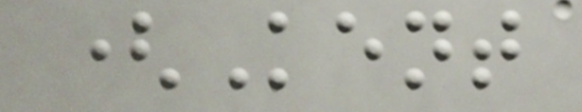(Kent
